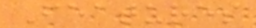Features
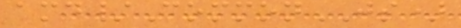amd/CommonJS)
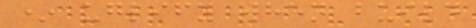* uglify when build
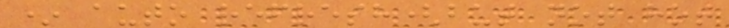* auto refresh(but not hot
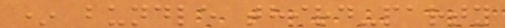* bundle third-party
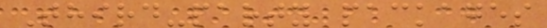Third-party packages
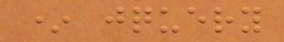* jquery
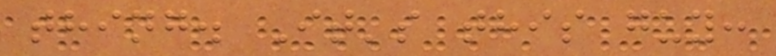thing. It's this guy:
